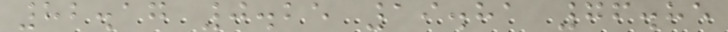82.17 0.25 19.81 76.85
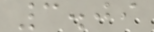3.09
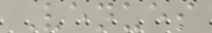Venues
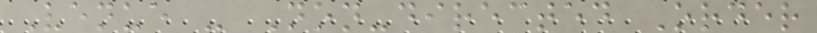Venue - Non-directed Order
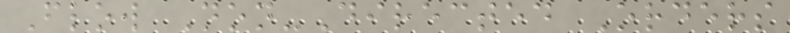Flow Non-Directed Orders
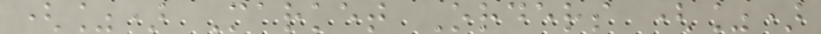(%) Market Orders (%)
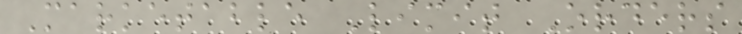Marketable Limit Orders
